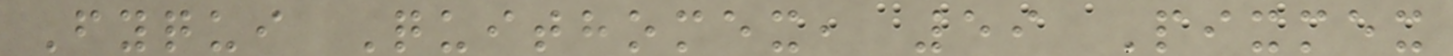Fyqui Quithomex, 59 Pixmex
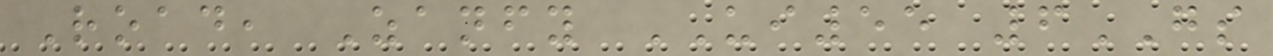Road, Zanfy UI55 6GS
